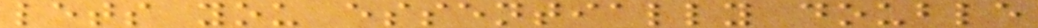lets you essentially double
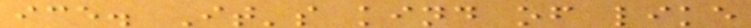ice. It's kind of like
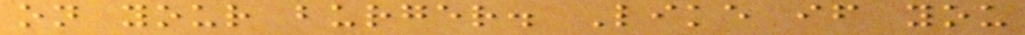on your burger. Like if you
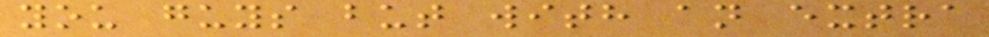you guys but with an extra
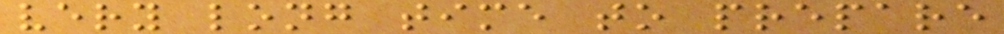very long time to prepare
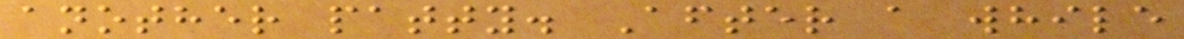another patty. After a while
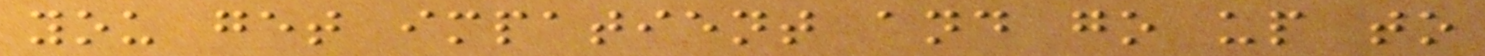you get impatient and go up to
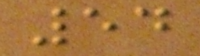54
